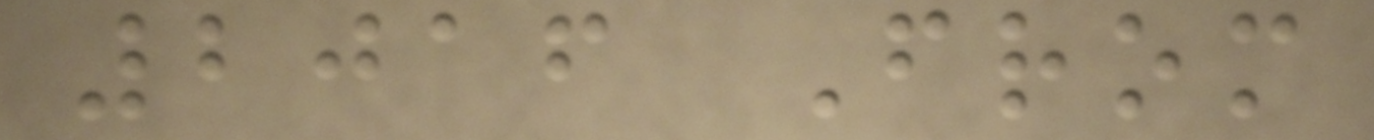2016 From
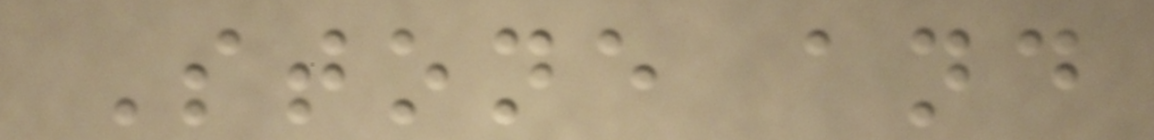Stone and
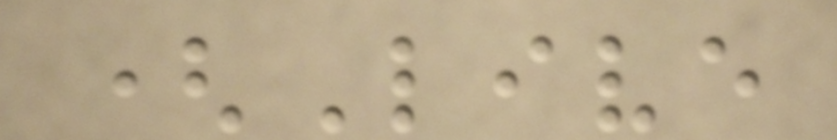(Live
